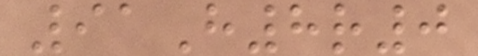91H8r0
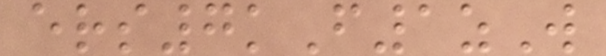ers7kF1zW
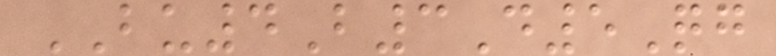BU4B3D5Qg
